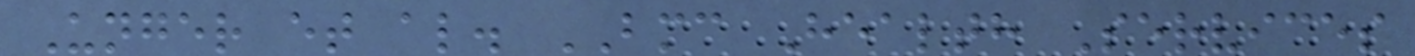Unger et al. BMC Health Services
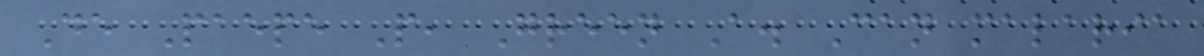De Paepe P, Green A. Can malaria
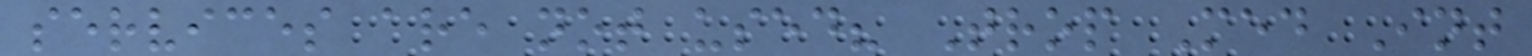services are not used? Trop Med Int
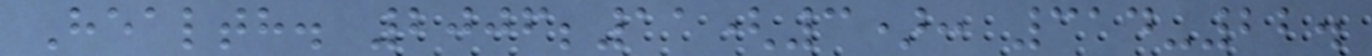Health. 2006;11(3): 314-22.
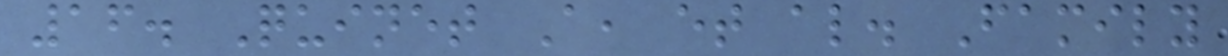16. Quinet A, et al. Family
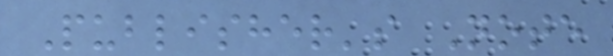Publisher's Note
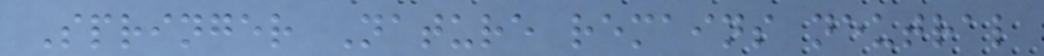Springer Nature remains neutral
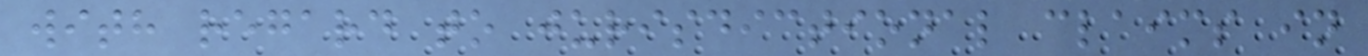with regard to jurisdictional claims in
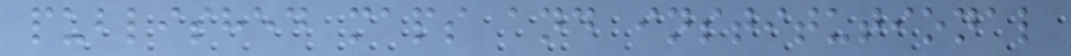published maps and institutional
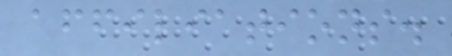affiliations.
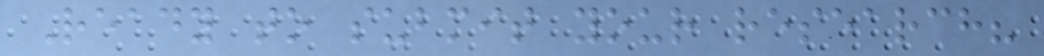Ready to submit your research?
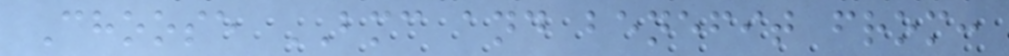Choose BMC and benefit from:
